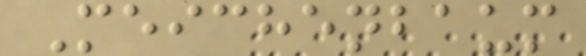Meichenbaum
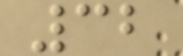32
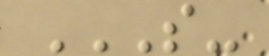S-
